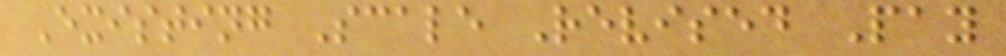Existing Scale Revised Pay
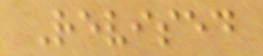Revised
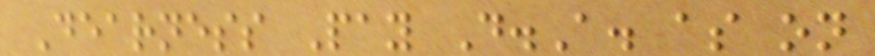Dearness Pay D.A. as on
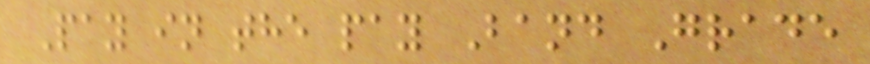Pay in the pay Band Grade
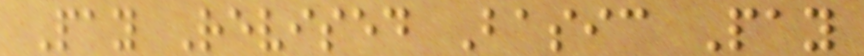Pay Revised Basic Pay
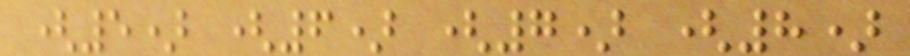(5) (6) (7) (8)
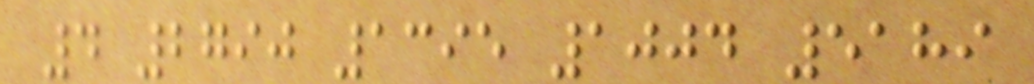4 2790 1395 1004 5189
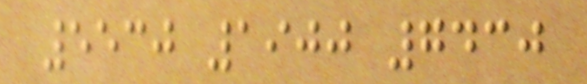5530 1900 7430
